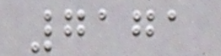7171
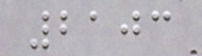2103
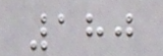180
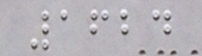1624
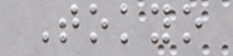Tokyo
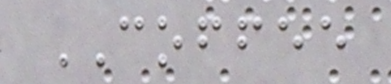COFFEE
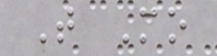T Mo
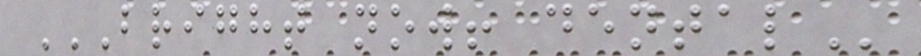BRIGHT NOW! DENTAL
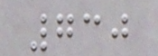730
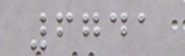6741
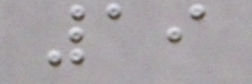19
